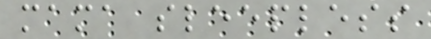mama sleepless
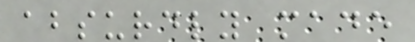absurdly made
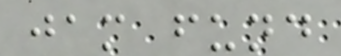jam fund
